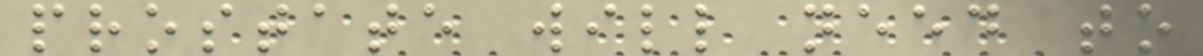prostate will need to
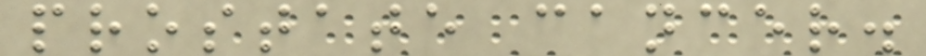prostate cancer.
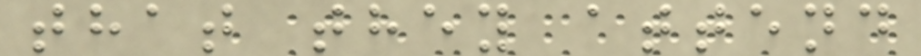that they attend
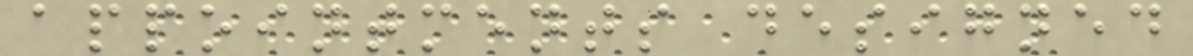appointments designed
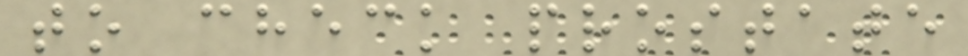to check prostate
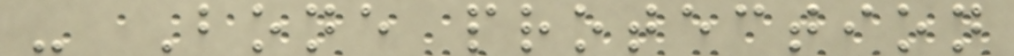- Bone protection
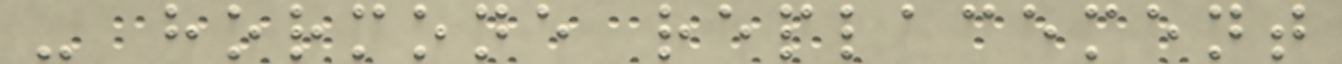- hormone replacement
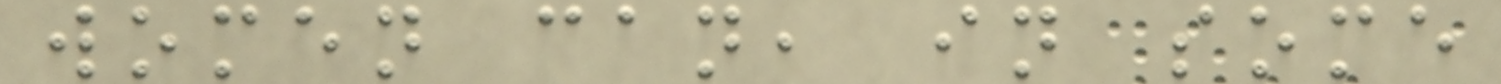women can, in some
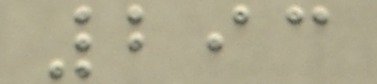293
